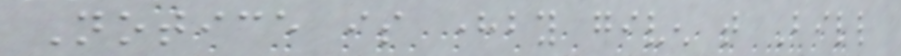Notice is hereby given that Bill
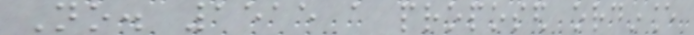No. 1515 a proposed ordinance
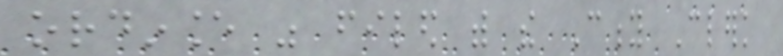ordinance was filed with the City Clerk
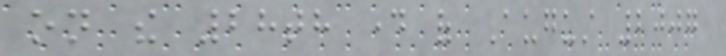on the 28th day of August 2007
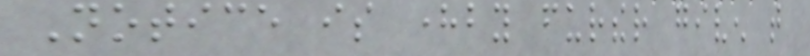Notice is hereby further given that
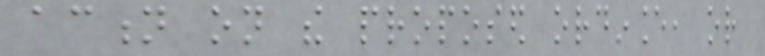action on the proposed ordinance, or
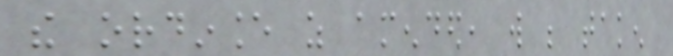the ordinance as amended, will be taken
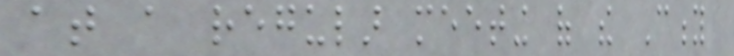at a regular meeting of the City
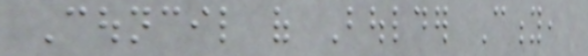Council of Boulder City,
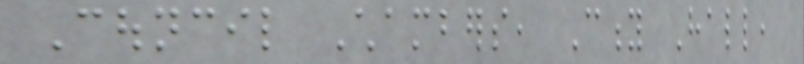Council Chambers, City Hall,
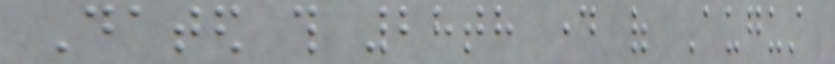Dated this 28th day of August
